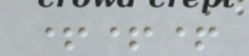+++
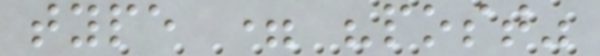type = "post"
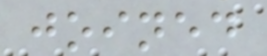joined
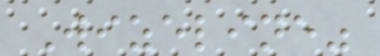Wizeline"
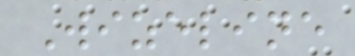Wizeline
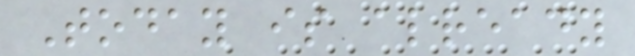Today is already
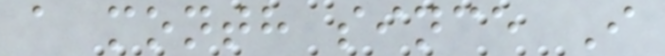a month since I
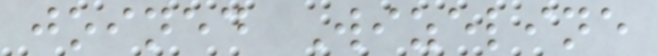joined Wizeline
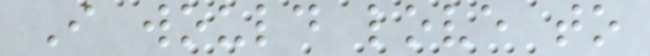I would love to
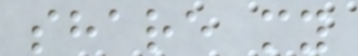share my
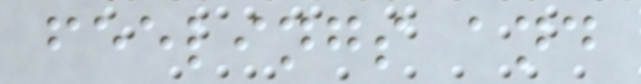feelings and
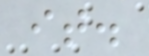it.
